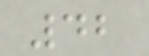42
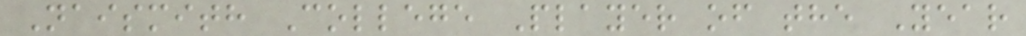Naismith College Player of the Year
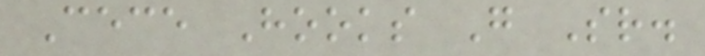Cece Hooks G Sr.
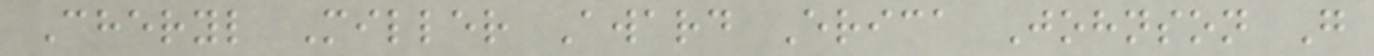Cheryl Miller Award Erica Johnson G
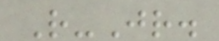R-Jr.
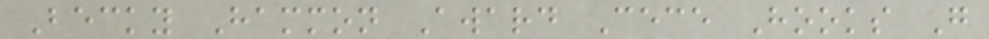Becky Hammon Award Cece Hooks G
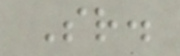Sr.
